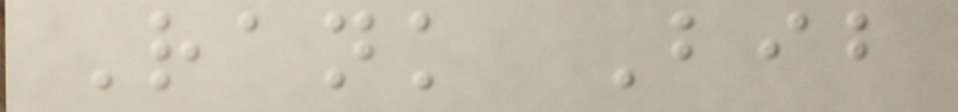Rank Bib
